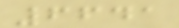6641
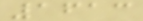1613
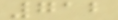712
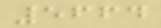5664
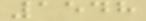1548
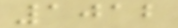1012
